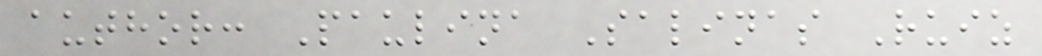author: Paulina Salinas Ruiz
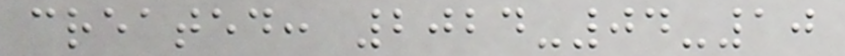created: 2024-04-10
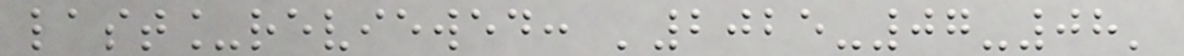last_reviewed: '2025-07-08'
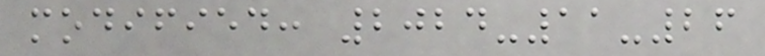modified: 2024-11-26
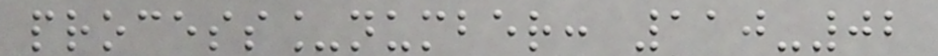process_number: 110-02
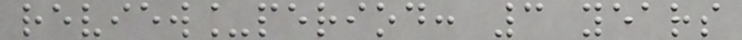review_period: 3 years
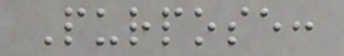Purpose:
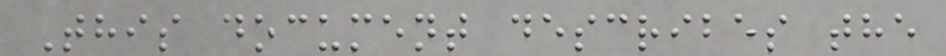This document describes the
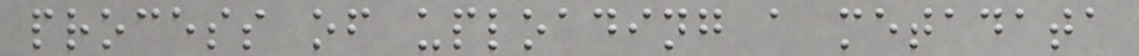process of uploading a metadata
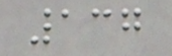137
